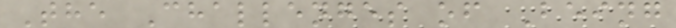The Challenges of Being
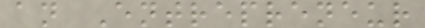an Entrepreneur
